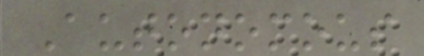Autonomous
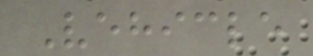Vehicle
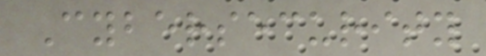Cybersecurity
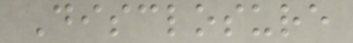Disclosure
